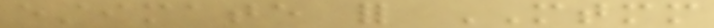estimate for MTMM
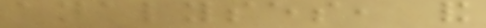analyses, and
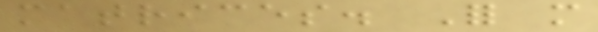matrices. For more
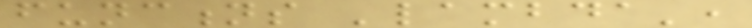functions 'lambda',
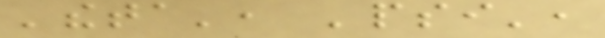'theta', 'psi',
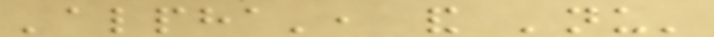'alpha', and 'nu'
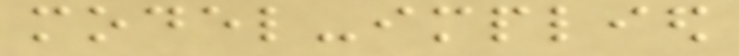model-implied
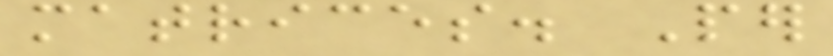matrices. Per
